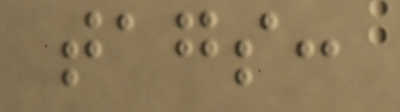tags:
